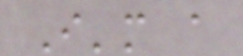I'm a
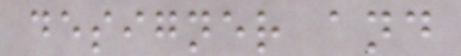designer and
